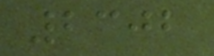2302
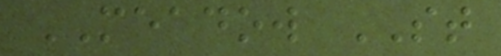MEADOW ST
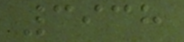3938
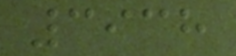3938
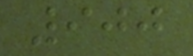900
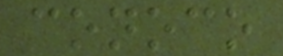conoco
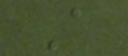A
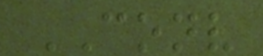CONV
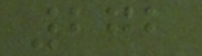272
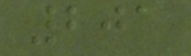201
